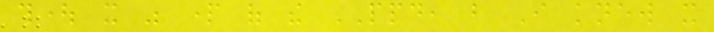thought it was part of the PPD, but I knew it
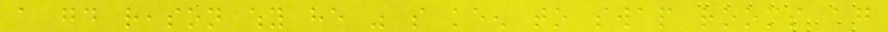a good reason why he was so keen to swap rooms again
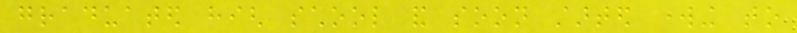graduated high school and soon started working to
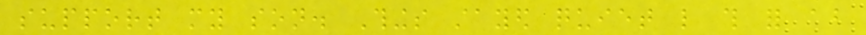support my son. Things stayed quiet like this for about
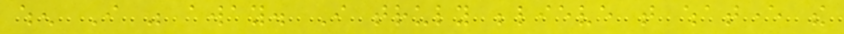when I was away. I truly believe that whatever the
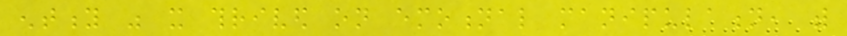entity was it thrived on emotional manipulation, with
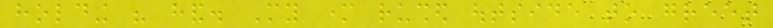holding his hand. My mother rushed outside to greet
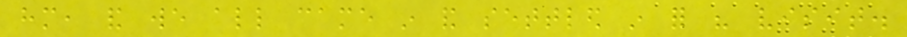him, and we all came in and settled in for his visit.
